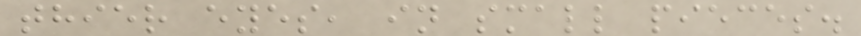thier eyes, in small pieces.
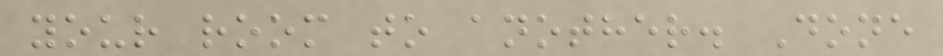your room to another. Done
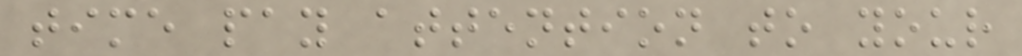time pay attention to your
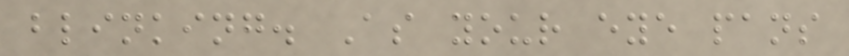blinking. As your eye pans
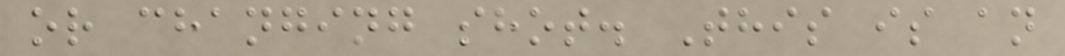or changing shot. This is an
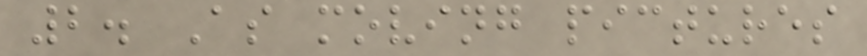2. As moving pictures
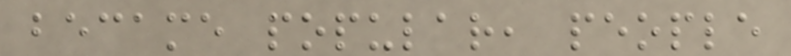became popular, people
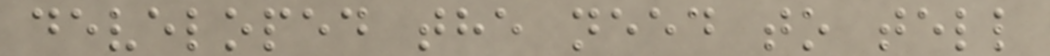developed the need to tell
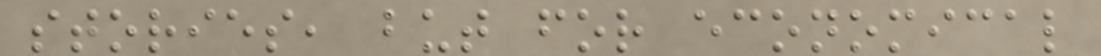stories, but for economical
